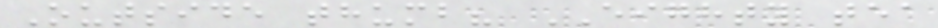Outside thumb? EIGHTY tea
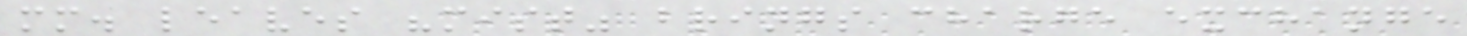mm. leaves "mist" brings charge exchange
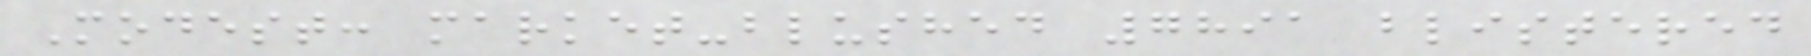Modest: market-blushed 7891 blistered
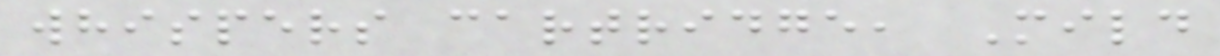whispers cartridge, Mild
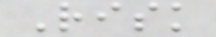Risk
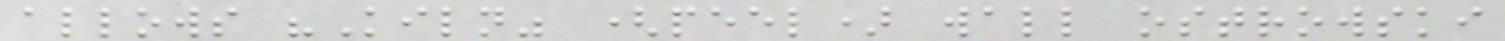allows "Kiln" (peel) wall ostrowski
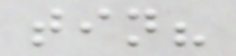tin?
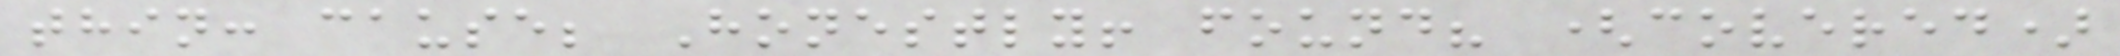thin: cause; Honestly! found? (covered)
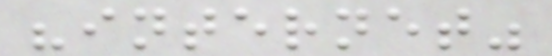"internet"
